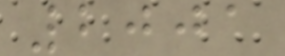2001
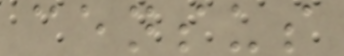census
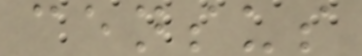census
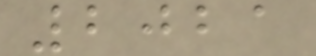2021
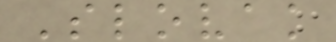Slovak
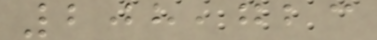208,723
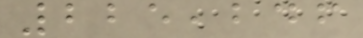225,246
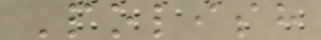Polish
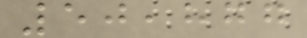50,877
